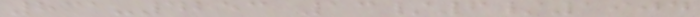831-4253 13/6/1904
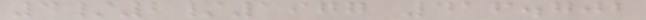4/2/1977 416.702
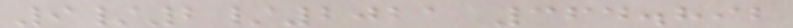9/2/2021 364.892
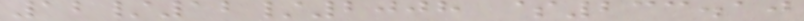12/12/2008 $233.10
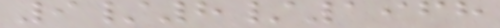9/8/1968
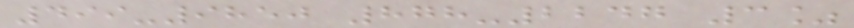499-9850 878-2247 3%
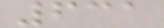631
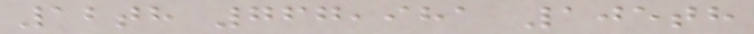12th 767,981 105th
